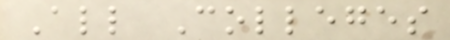All Colleges
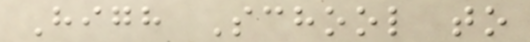High School to
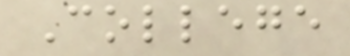College
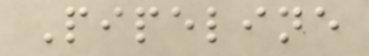Pipeline
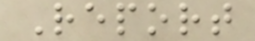Report
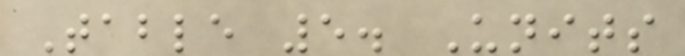Table 5. Units
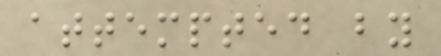attempted by
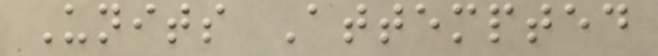Units Attempted
